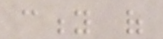city of
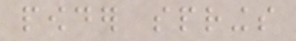powder springs
